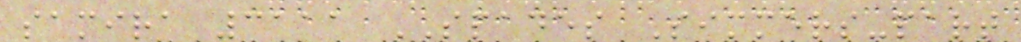samira 3111 SPADES Simmers-part
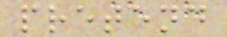pretend
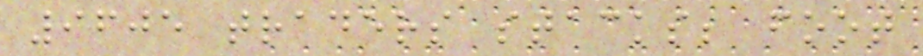9605 traders stacks; foot
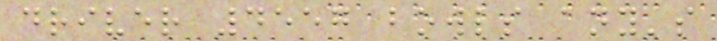driver 4557 bowls any's
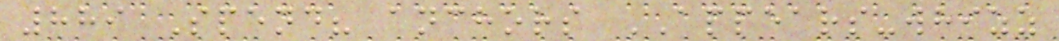889 Spend? anchors APPEARS-whizz
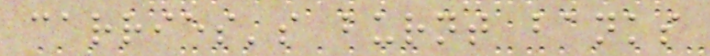carries's burnt banks
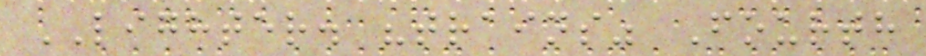LIGHTER. "trains" Fourth
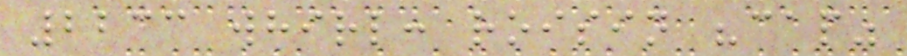2233 whirl: roisin "cap"
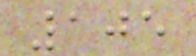105
